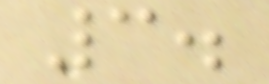3.
